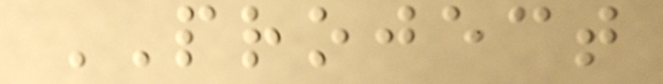PROJECT
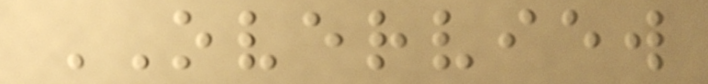OVERVIEW
